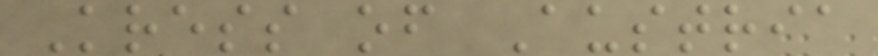Kress of Austria
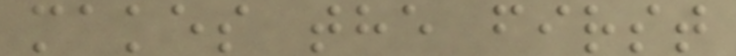makes the first
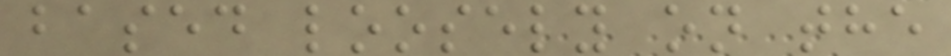based loosely on the
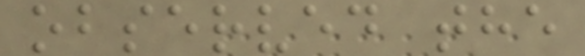observed the
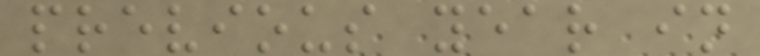previous year in
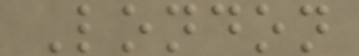London
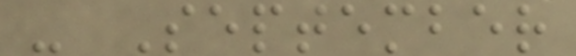- September
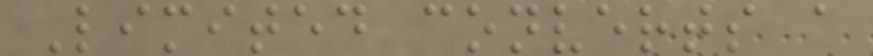Limited converts a
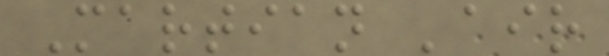Martian 'air
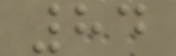84
